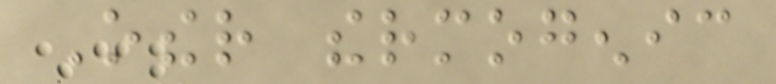Other thermogenic
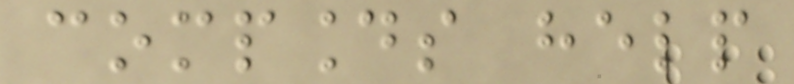compounds help
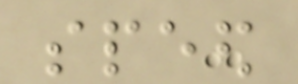speed
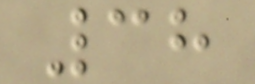38
